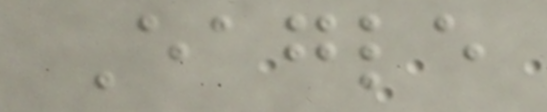Eagle
